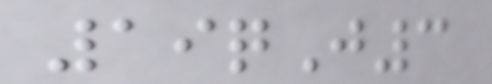19qJ3
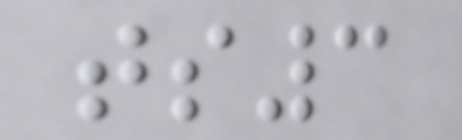ts3
